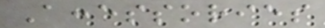Accessories
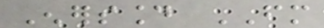Enersound FM
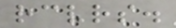receivers.
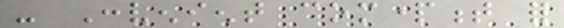- Convenient compartment for
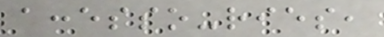accesso-ries,
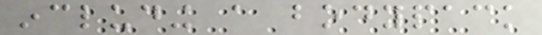including a bodypack
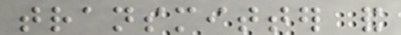transmitter and
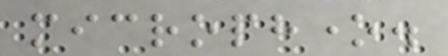microphone.
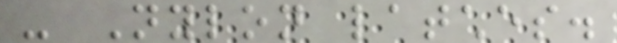- Nylon latches.
